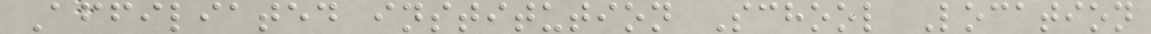Affiliated institution School Location
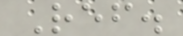Ref.
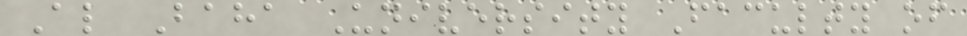Al Baha University Faculty of
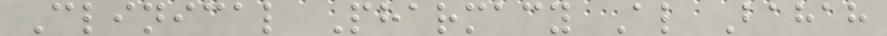Clinical Pharmacy Al Bahah
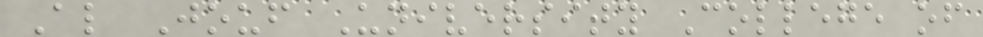Al Jouf University College of
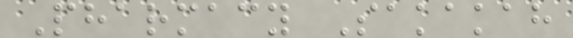Pharmacy Sakakah
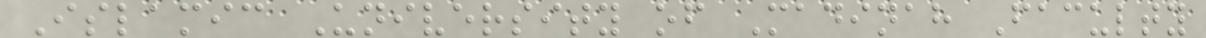Islamic University of Madinah Faculty
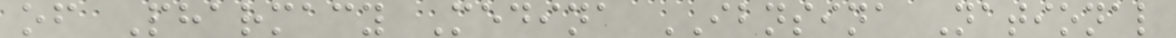of Pharmacy Medina IBNSINA National
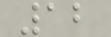12
